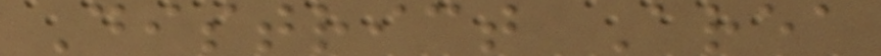District Area
